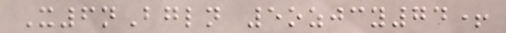X6nBgln 5ozjcy74+
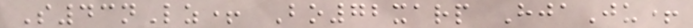S43nLz+ Bo72xarp HjaJu+
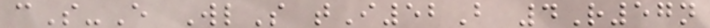cS-E WlS tI52B 4R57n
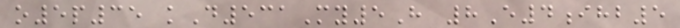o5p35 kD531My5H 8E4ihb5
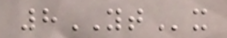8YTx
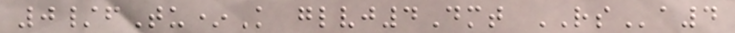0/fTu*K glvj4Dmt RSa4
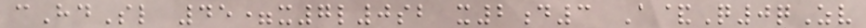cHdSl 45=x7l0sb x2d3 A&Q0qZv
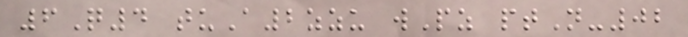6Q4 tuA2zzu wPz ptN-02
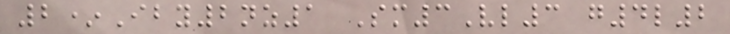2*Iby2nz1 Sm3Vl3 g4l2
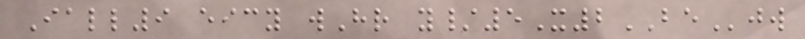Iall9 eicy wHr y/5X2BEjw
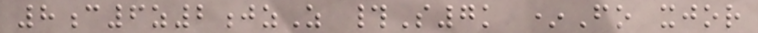8c6z2jzZ #S7k *Fo xjor
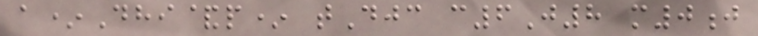a*Dhi&p* tDjc c6J8 m0j
